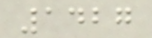1427
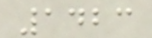1423
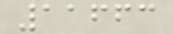11663
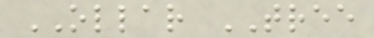OLLAR TREE
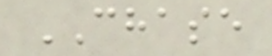CHASE
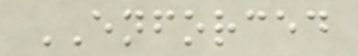ENFORCED
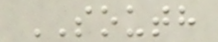SOUTH
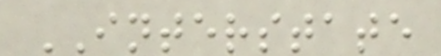INTERSTATE
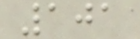101
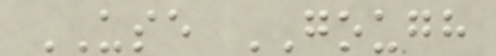USE GOUGH
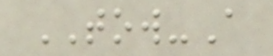TOW-A
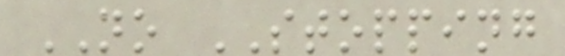NO STOPPING
